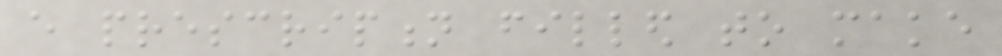every prescription filled to make
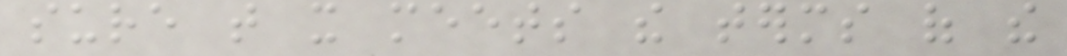sure that it meets the terms of the
